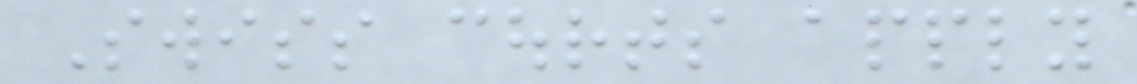Swiss courts apply
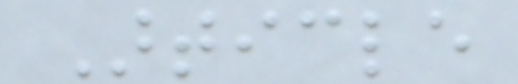Article
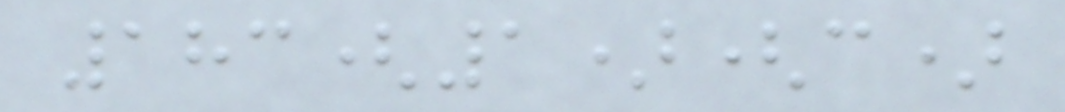183(1)(c)
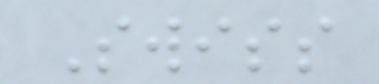Swiss
